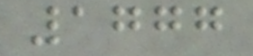1777
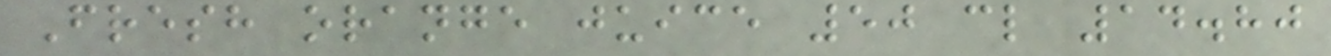Fresh orange juice 50 cl 14.80
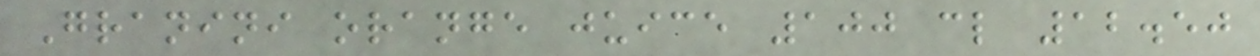Granini orange juice 100 cl 12.50
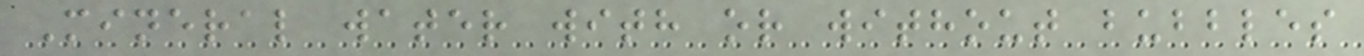Mineral water with or without bubbles
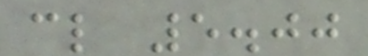cl 5.00
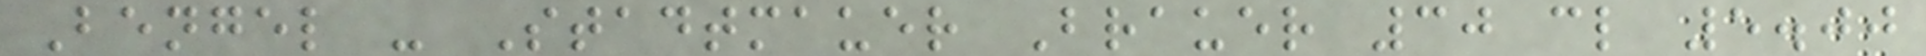Bengel - Stadtmauer Brauer 30 cl 5.00
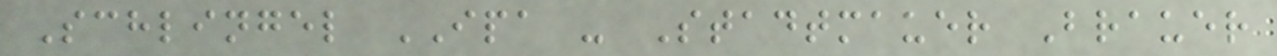Schlingel IPA - Stadtmauer Brauer
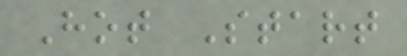Hot Start
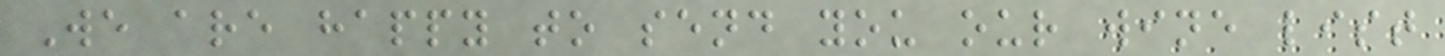We are happy to send you our wine list
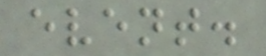event.
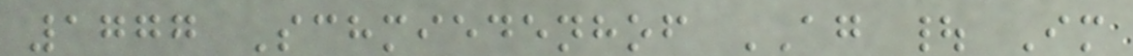1777 Schmiedenhof AG | Im
